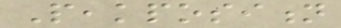Peakposition
